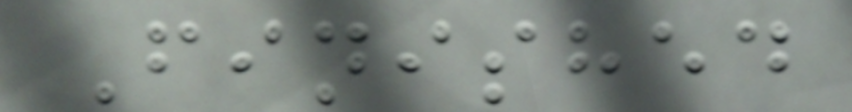Finished
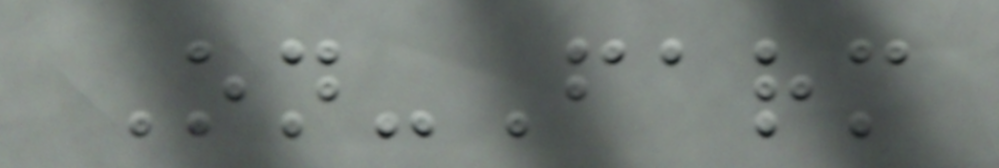On-Farm
